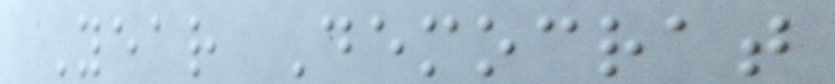Year Democrat
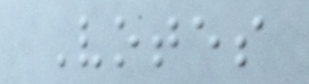Votes
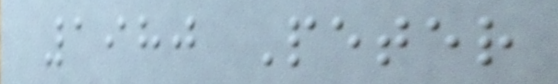1980 Peter
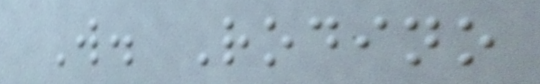W. Rodino
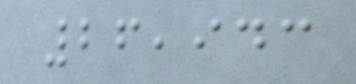26,943
